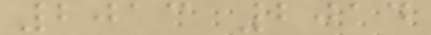2013 2014
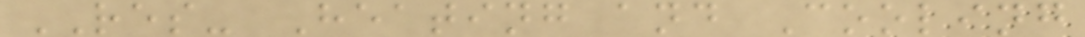RES- Heating and Cooling
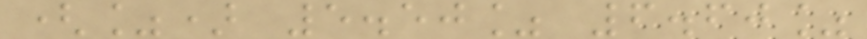(%) 5.50% 6.60%
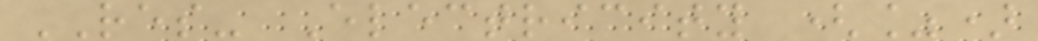RES- Electricity (%)
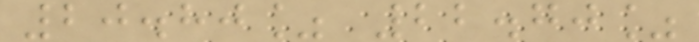20.80% 22.70%
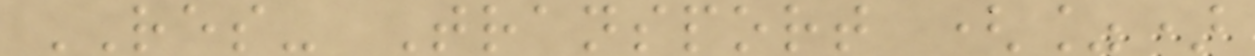RES- Transport (%)
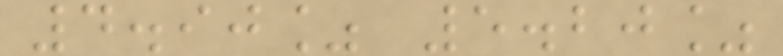4.90% 5.20%
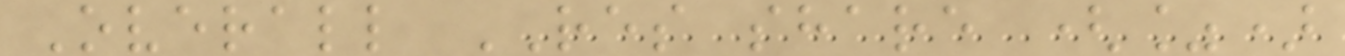Overall RES share (%)
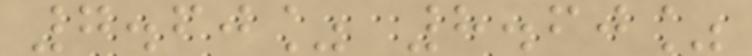7.60% 8.60%
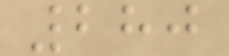280
